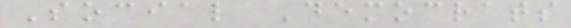Social Democrats
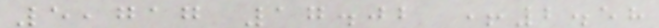5,717 17.02 +2.58
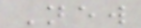New
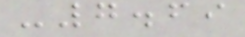-7.69
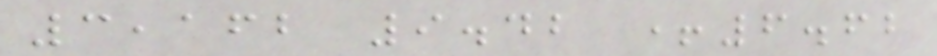3,162 9.42 +6.62
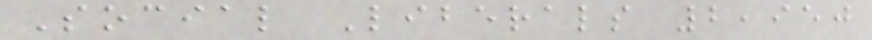Social Liberals 2,950
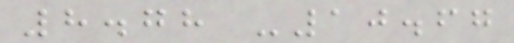8.78 -10.67
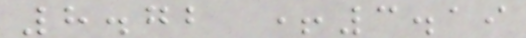8.72 +3.19
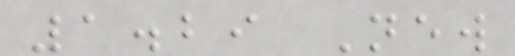1.29 New
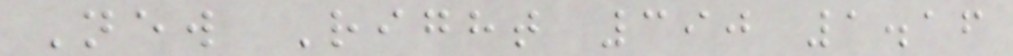New Right 390 1.16
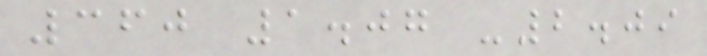360 1.07 -2.09
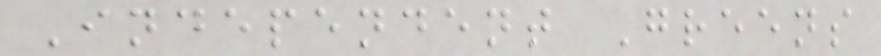Independent Greens
